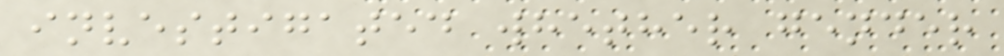investigated whether gender
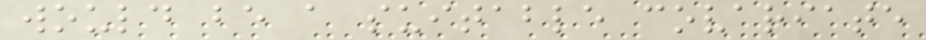would be a suitable covariate
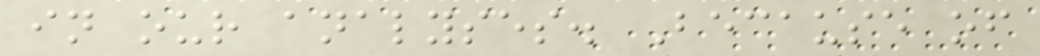in our analyses. Because of
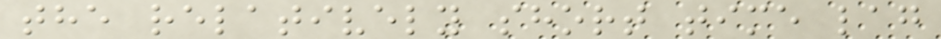the relatively short time lag
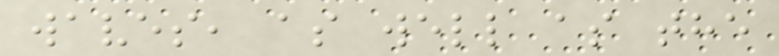waves, as well as the
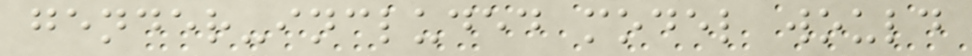gender-included model would
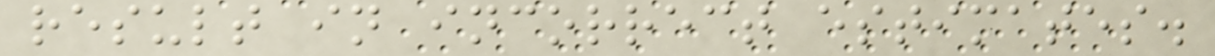result in incorrect estimates.
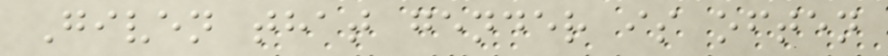Given that gender is often
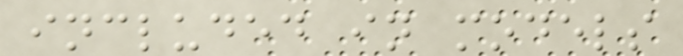included in models
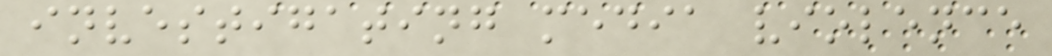investigating media violence
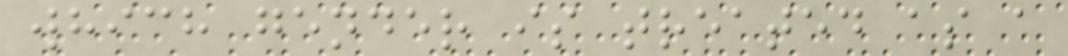which gender is treated as a
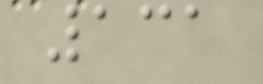131
